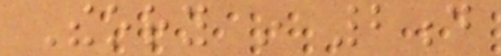Theory in 2d
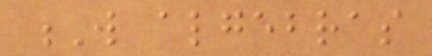W algebras
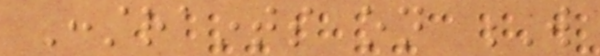Constraints on W
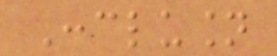Conclusion
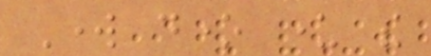Work done under the
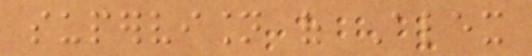supervision of Alex
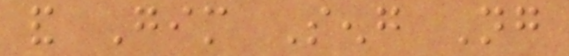and Gim Seng Ng
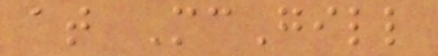at McGill
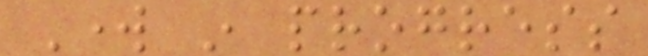Work in progress
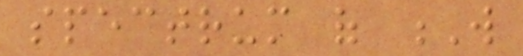spectrum of W
